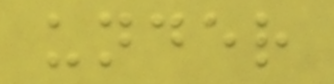under
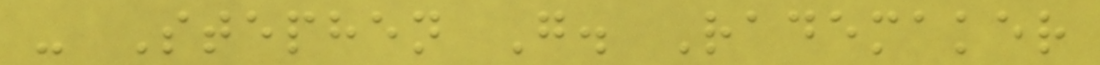- Stephen G. Rademaker
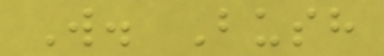W. Bush
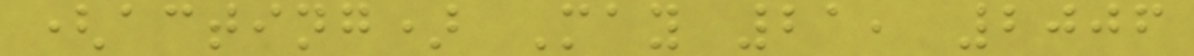(acting) May 21, 2006
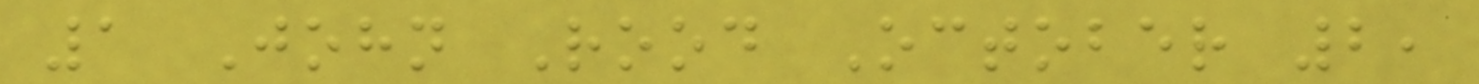1 John Rood October 2,
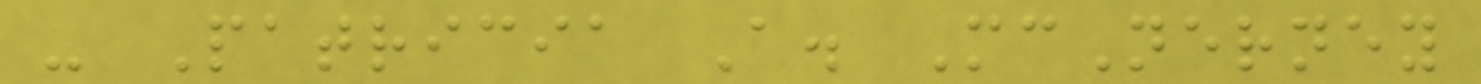- Patricia A. McNerney
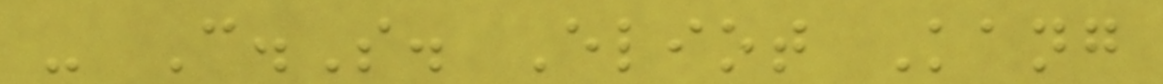- C.S. Eliot Kang
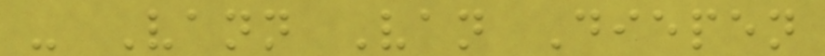- Vann Van Diepen
